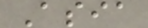Asia
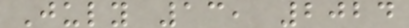July 13, 2024
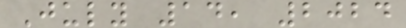July 14, 2024
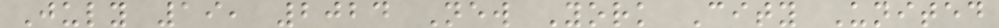July 19, 2024 New York City United
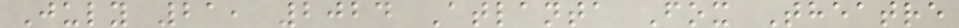July 21, 2024 Atlanta Fox Theatre
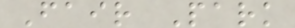Fair Park
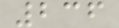236
